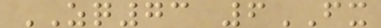ZQ73 6FX
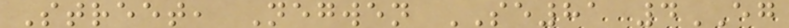Street, Negwen SE81 4EG
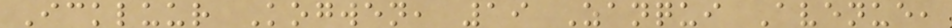Ickluur Kogwen, 19 Zanqui Avenue,
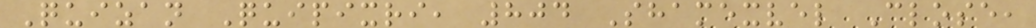Quizan Quipixri, 804 Shamexvel Close,
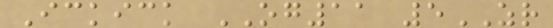Ickick OG11 5ZR
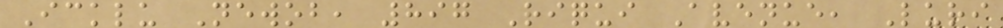Icklu Newob, 897 Riqui Avenue, Luri
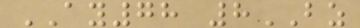AY78 8BZ
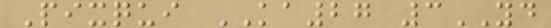Pixqui KA27 3YD
